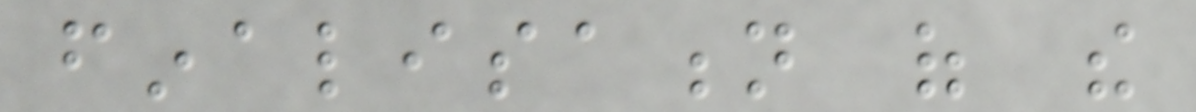finalisation of the
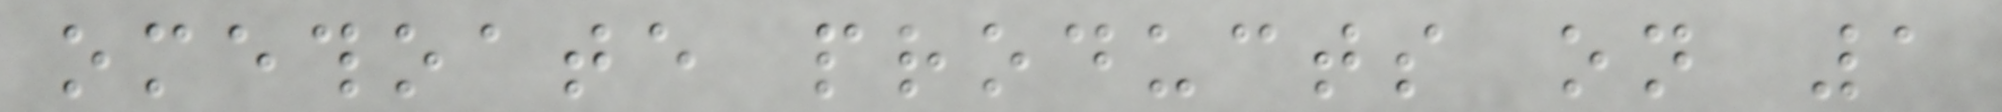omethoate products on 1
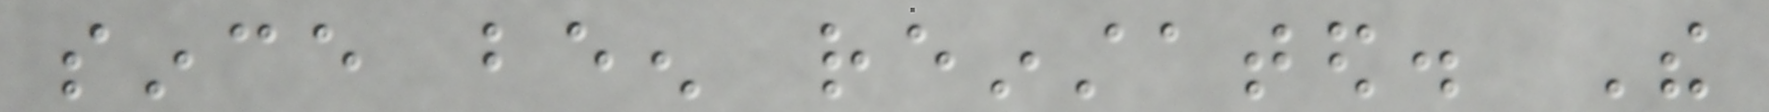since been reinstated. The
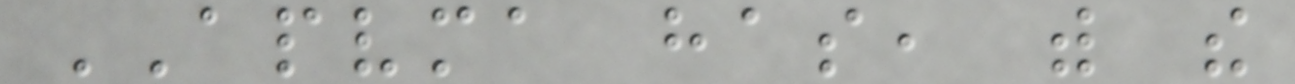APVMA has, with the
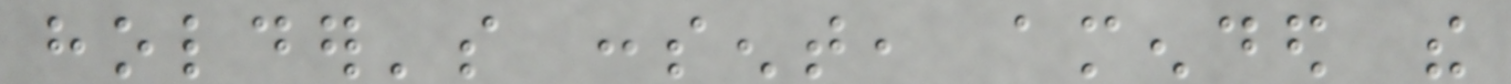holder's consent, amended the
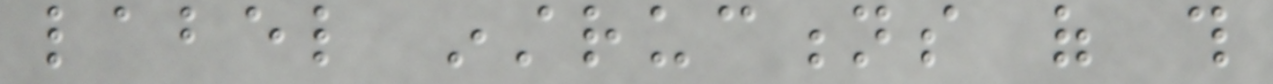label instructions of this
